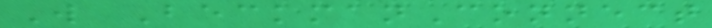Will BeckmanConnect
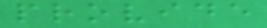provide
